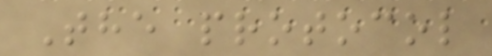The protocol
